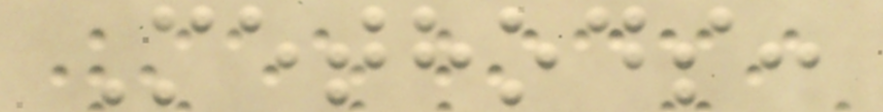Methods:
